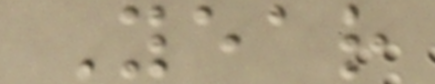Year
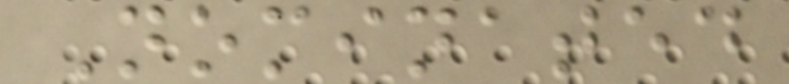Nominated
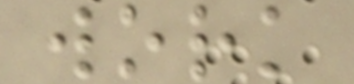work
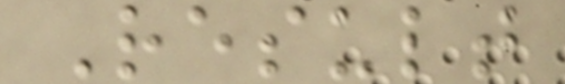Result
